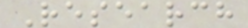Research
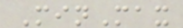MinMax
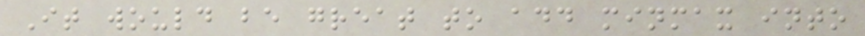It would be great to add minmax into
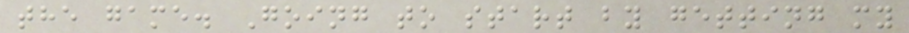the game. Going to start by getting my
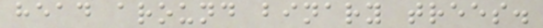head around binary trees.
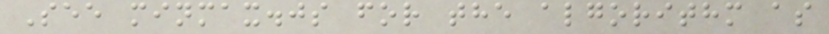See minmax.js for the algorithm as
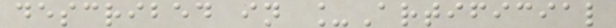described in _Artificial
